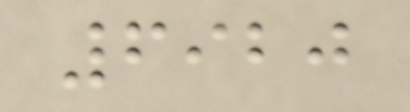6920
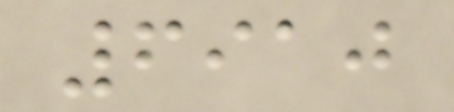6910
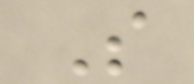S
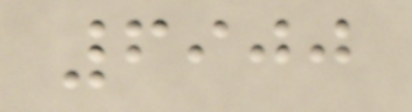6900
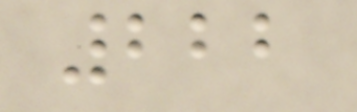222
